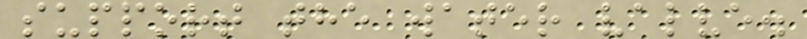support the water valve.
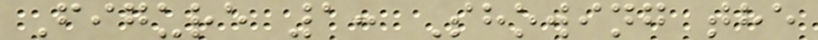Figure 1: Showing the
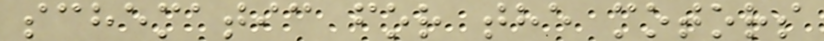schematic for the motors
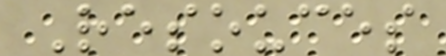Resouces
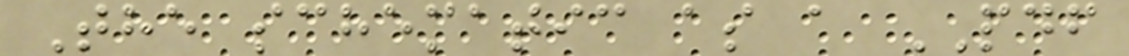The schematic as a PDF
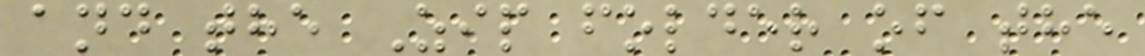and the Zip folder of the
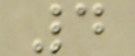4
